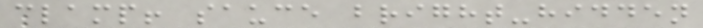clamp! sauce bright-hidden
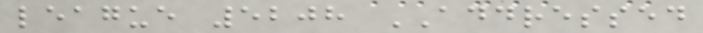league 5208 ADDRESSED
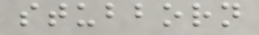stubborn
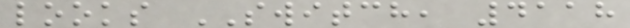looks SWITCH, 4118
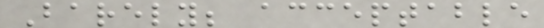Barely; acceptable
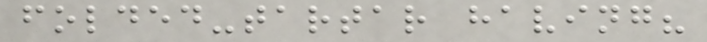folded-tartar having?
